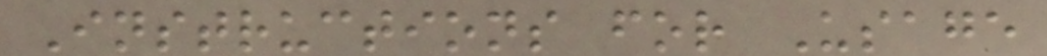Instructions for Usage
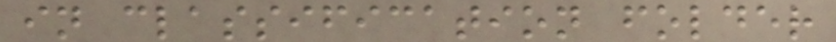in classification folder
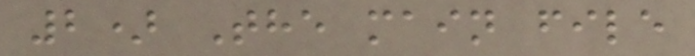2) The main file
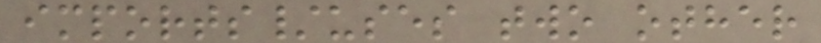imports/uses two other
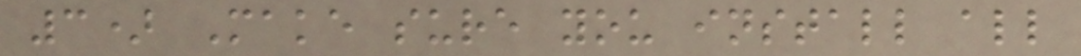3) Make sure you install all
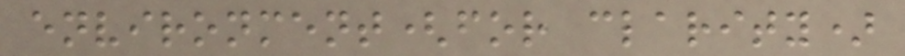environment(for clarity)
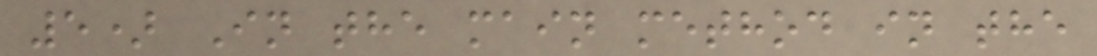5) In the main method in the
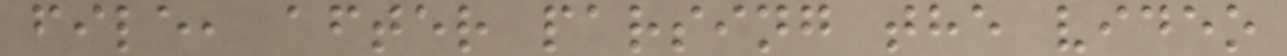file, after parsing the video
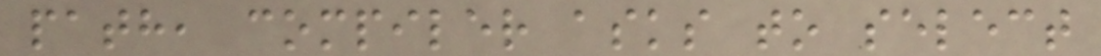path, compiler asks to select
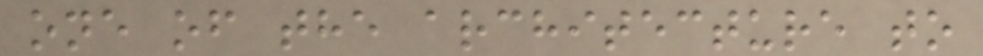one of the architecture to
